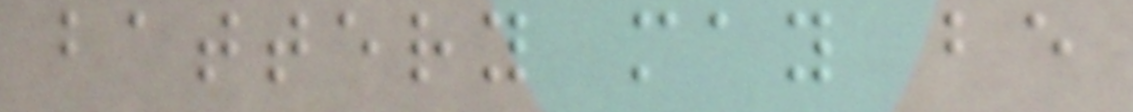battery may be
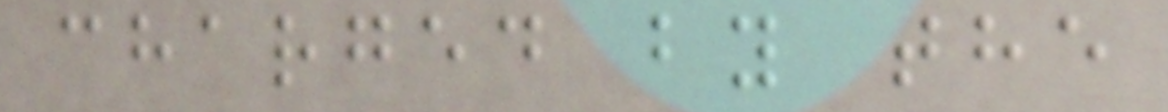charged by the
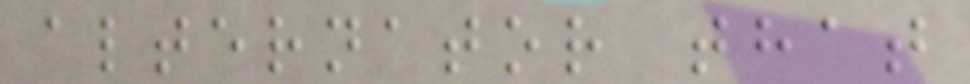alternator that
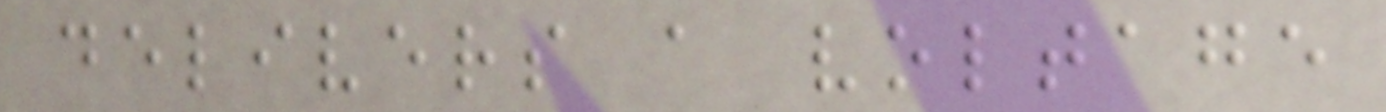delivers a voltage
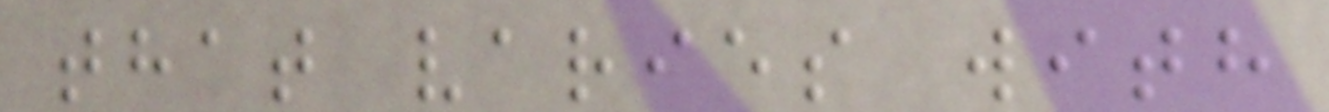that varies with
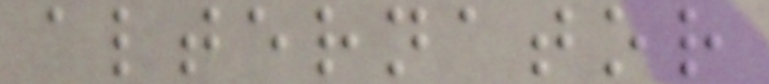alternator
